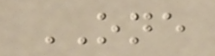ONE
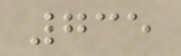735
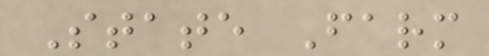State Farm
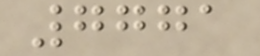7771
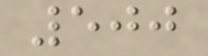500
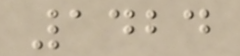1424
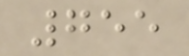755
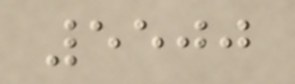5500
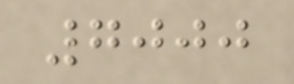7000
